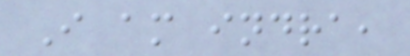I am indra,
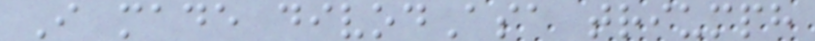I made divodAsa triumph
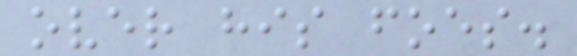over his foes.
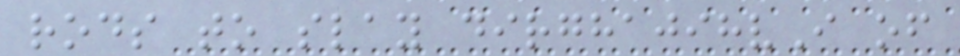rods to slay dirghajihvI of
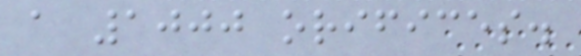a 1000 orifices.
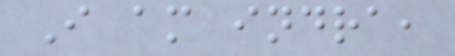I am indra,
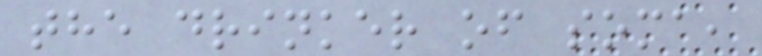the drinker of soma,
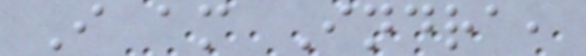I am Indra,
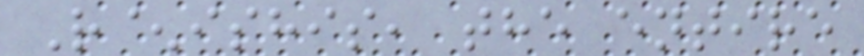R^ishis, the entire
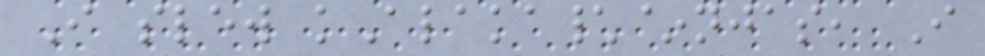I slew kAlaka\~njas, I
